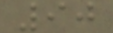90
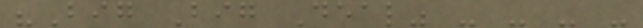"Big Big Deal" - - - -
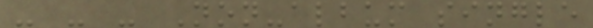- - - Non-album single
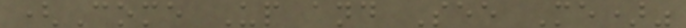(Come Up and See Me)"
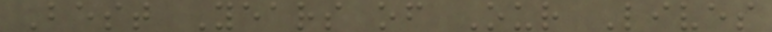Best Years of Our Lives
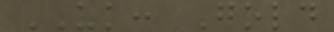UK: Gold
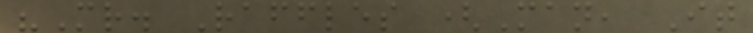"Mr. Raffles (Man, It
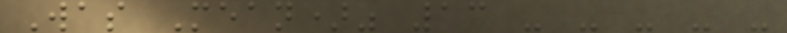Was Mean)" 13 - - - - -
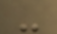-
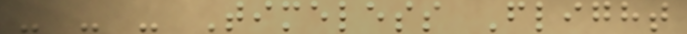- - - Timeless Flight
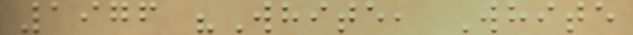1976 "White, White
